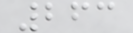263
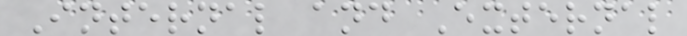Internal and External
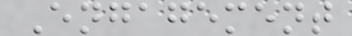Engagement
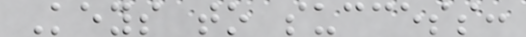Keys to success:
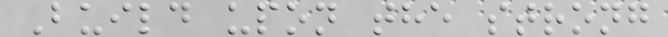Build upon the strong
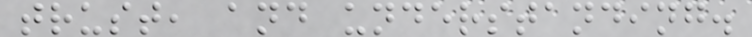trust, and understanding.
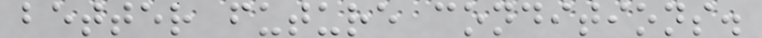better future conditions.
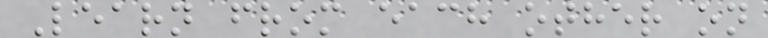Learn from each other on
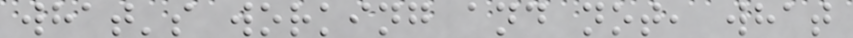what's working and not, what
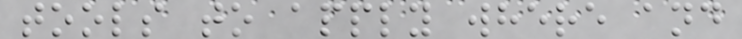tools to apply where and
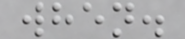when.
